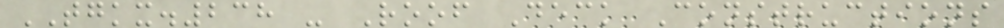TGKX.238 - Roof Deck Constructions
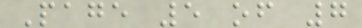Page 5 of 7
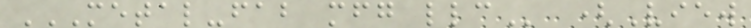METAL-FAB MFG LLC (View
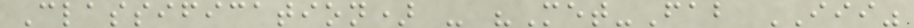Classification) - "Met-Fab III"
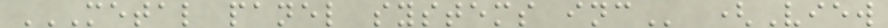METAL PANEL SYSTEMS INC (View
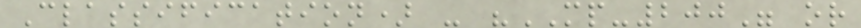Classification) - "MP-200" or
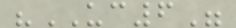"UC6"
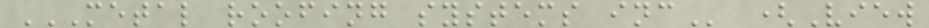METAL ROOFING SYSTEMS INC (View
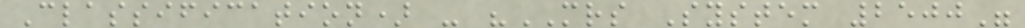Classification) - "MRS System 2500"
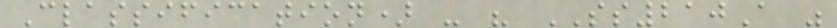Classification) - " SS210A "
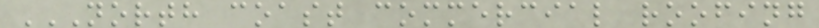NORTH COAST COMMERCIAL ROOFING
